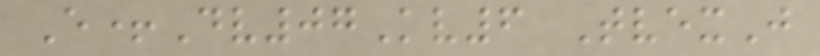E+Dv07Kv6 TvexJ
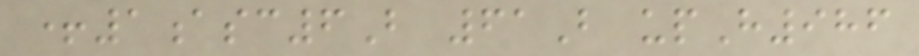+1asc6B 61B upH986
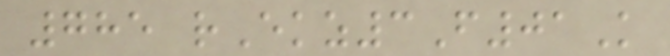785 rEkz3F01K
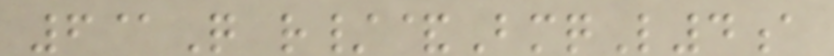6@Q r/&BmqL4a
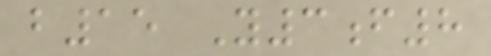b15 Y3f8
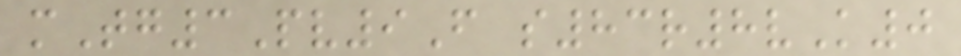mTg3Pv9F s83r8vK0
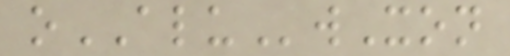oALUwXon
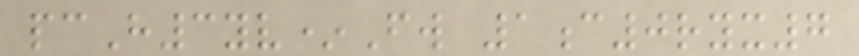pcH3yv*Fw 1c0ryx7
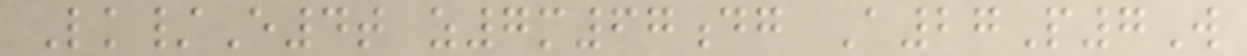Lk/E4t z7m67dg A27P7W
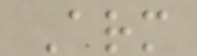Arm
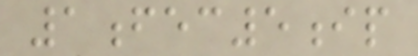1fec5ip
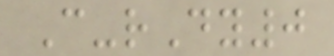C-rDy0
